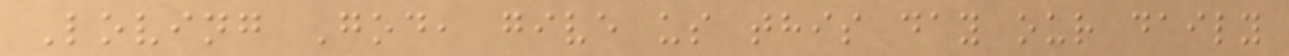Loving God, give us this day our daily
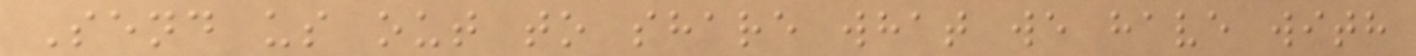Send us out to share what we have with
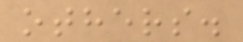others.
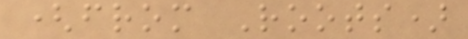(from Roots)
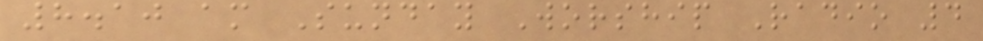8.10 am Sunday Worship Radio 4
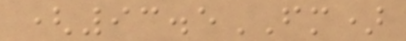(93.5FM)
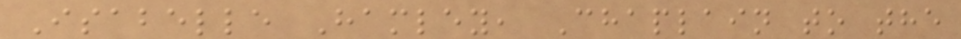Isabelle Hamley, Chaplain to the
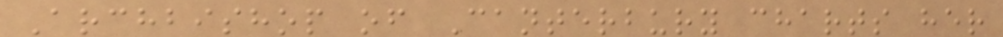Archbishop of Canterbury charts her
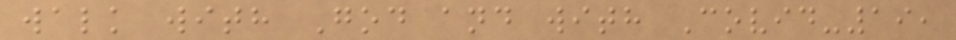walk with God and with Covid-19,
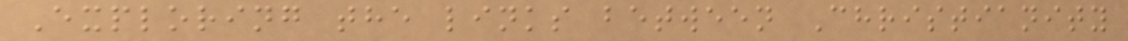Exploring the links between Christianity
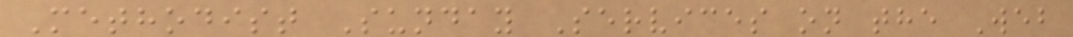Methodist Sunday Services on the Web
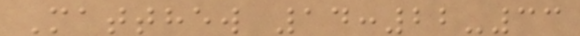Matthew 14:22-33
